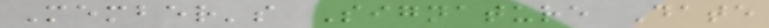Member's Signature Date
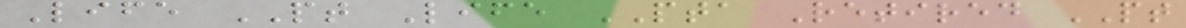Life PT Life PTA Retired PT
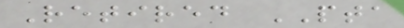Retired PTA
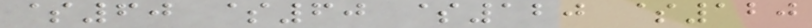$60 $60 $120 $120
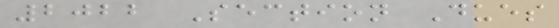2022 Section Dues
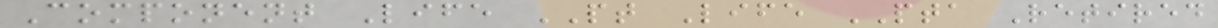Component Life PT Life PTA Retired
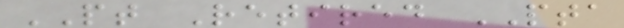PT Retired PTA
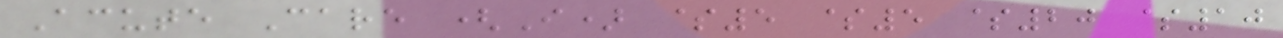Acute Care (I) $5 $5 $20 $10
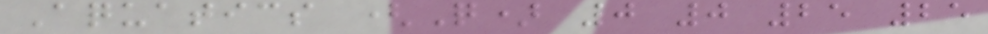Aquatics (Q) 0 0 25 25
